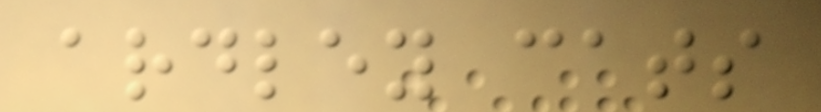ardley cats
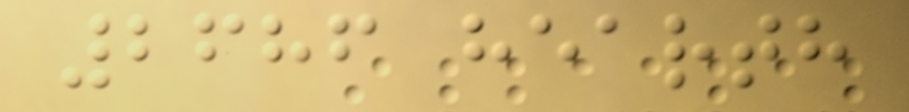2686 hearth
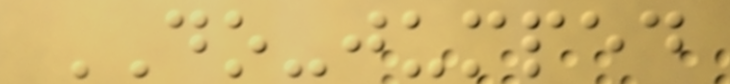DO-jumped
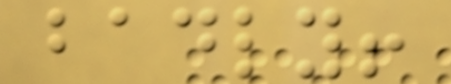badly!
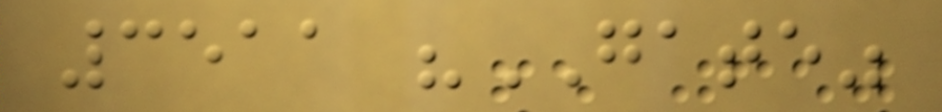3511 "GATE"
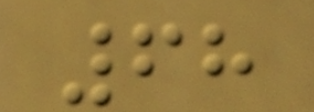68
